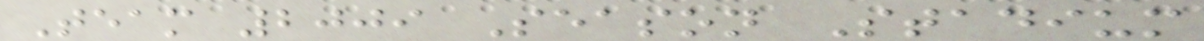Team 2009 Season Stadium
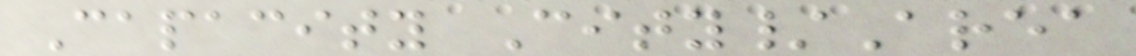Capacity City/Area
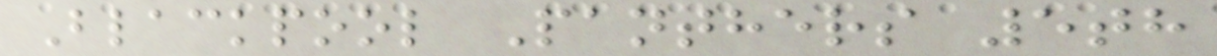Blackpool Panthers 5th
